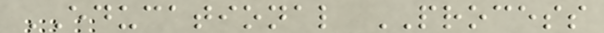EDUCATIONAL PROCESS
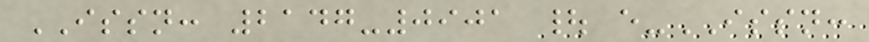ISSN: 2147-0901 | e-ISSN:
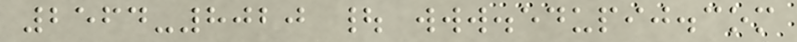2564-8020 | www.edupij.com
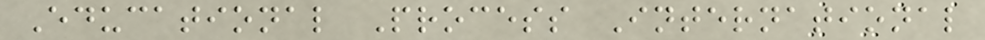Educational Process International
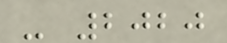- 2020
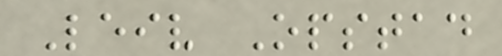Leiv Opstad
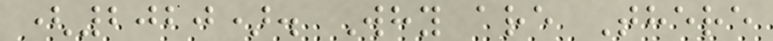(2020). Why are There
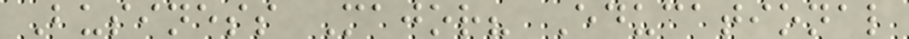Business Major? Educational
